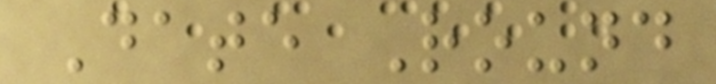Date Round
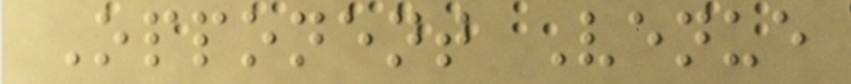Opponent Venue
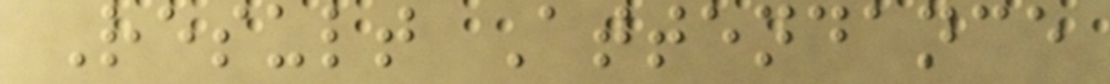Result Attendance
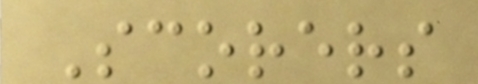Scorers
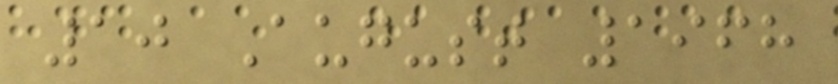10 August 1968
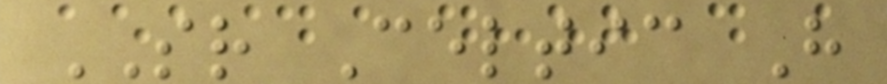SR Celtic H
